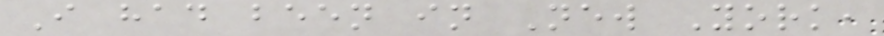I had been in New York,
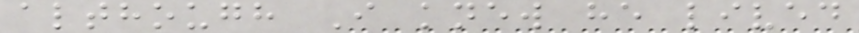although I knew he lived
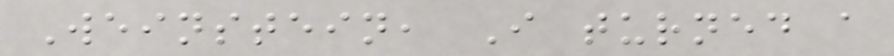Weinstein, I turned a
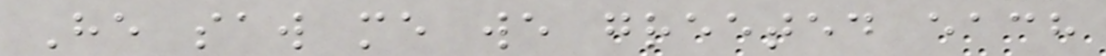He saw me we greeted each
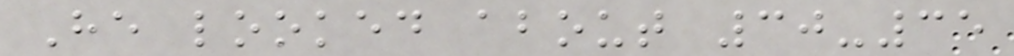He looked about 30-35
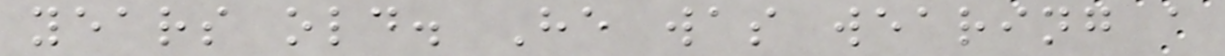years old. He was wearing a
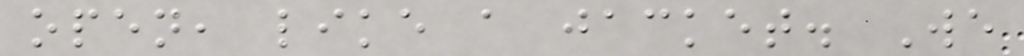open, like a jacket. We
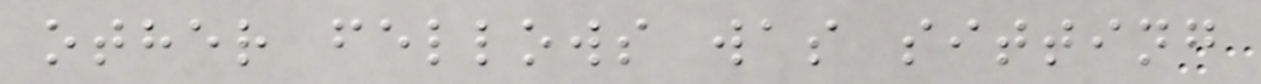other fellows was sitting
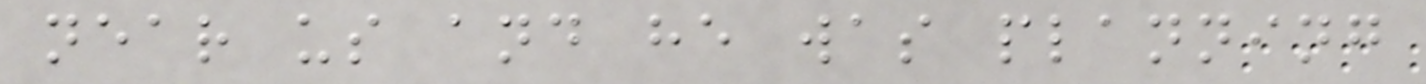near us and he was planning
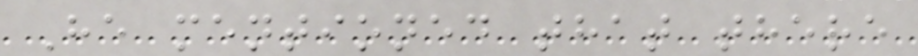He mentioned that there
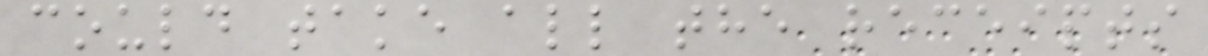could take all the receipts
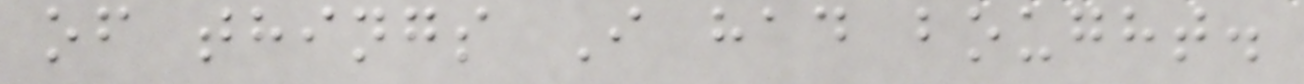of things I had bought.
